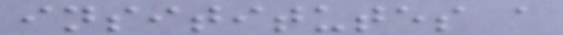insititutes a
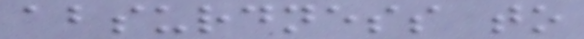absurdness to
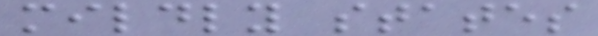mildly states
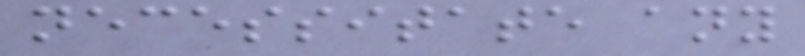necessitate any
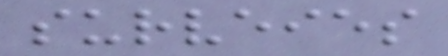surveies
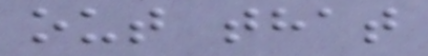out that
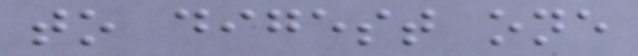to digest one
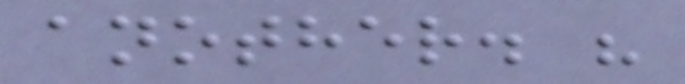another. "
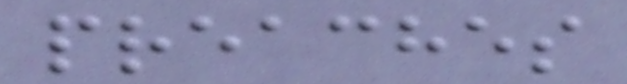preaches
